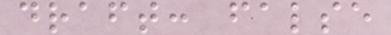draft: false
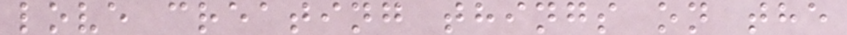love creating things on the
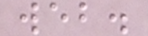web.
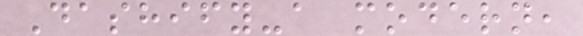Dashify-a modern,
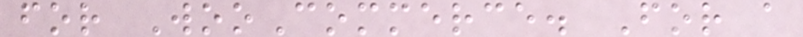for WooCommerce. For a
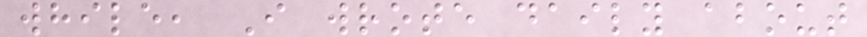while, I wrote daily about
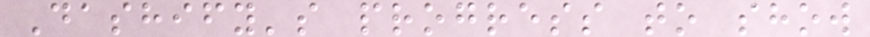Dashify's progress to show
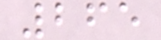265
